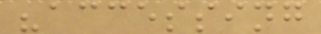"accessing
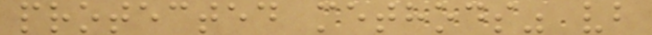protected methods" vb
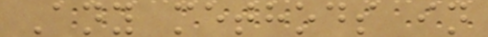Any methods in
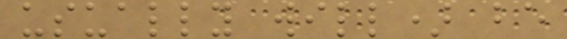usually will) be
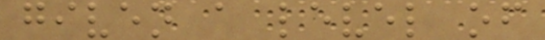given a level of
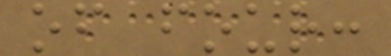of four:
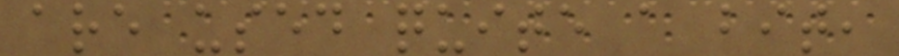are used quite a bit,
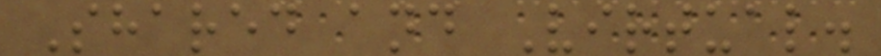Shared and Virtual.
